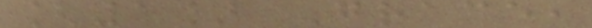[1] Grace,
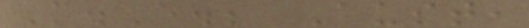M.E.; Aust,
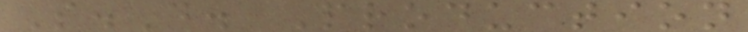S.D. Production
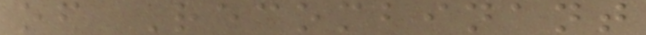of Recombinant
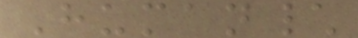Human\
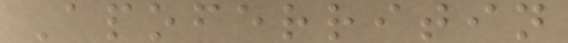Apoferritin
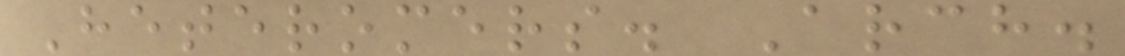Heteromers. Arch.
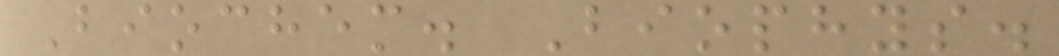Biochem. Biophys.
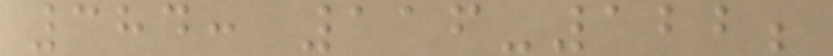384: 116-122;
